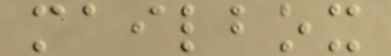mailbox
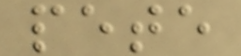pete
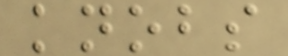knobs
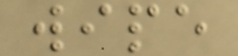wipe
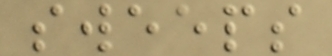sweeps
